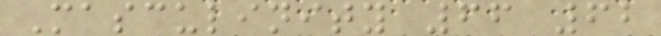Masculinity 66 62
